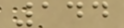144
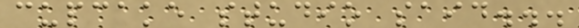cupcake studio said...
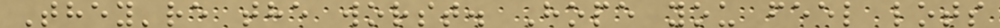They're the worst. Hope you feel lots
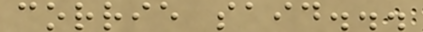corrie said...
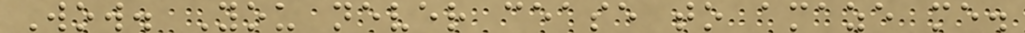Wow. You never cease to amaze me.
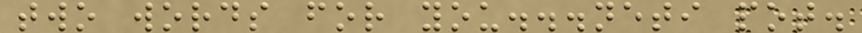two words for you...neti pot.
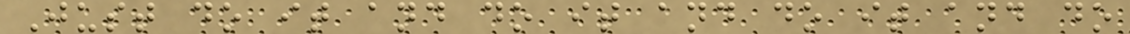Just do it and do it and do it and do
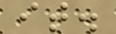it.
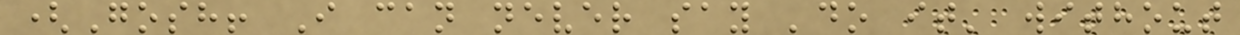(Gosh! I can never say 'do it' without
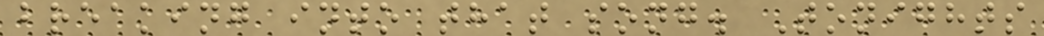breaking into that song. Tonights
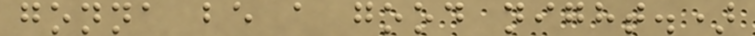gonna be a good night.)
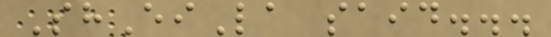ShEiLa said...
